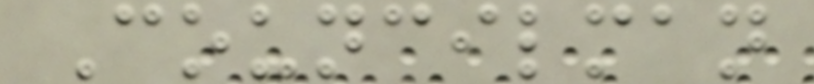Councilman
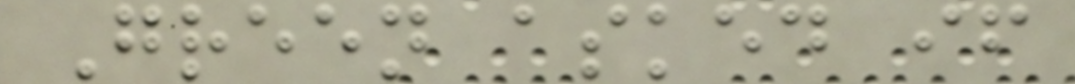Green asked if
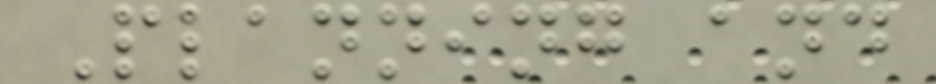Planning and
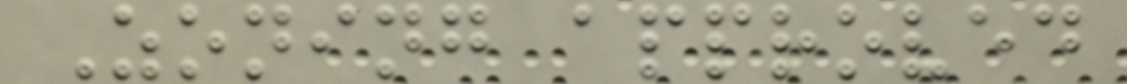Zoning approved
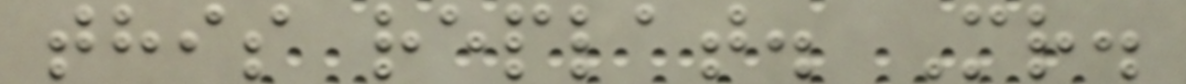this replat. Mr.
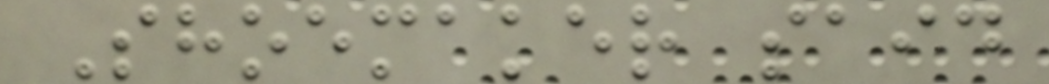Shoemaker said
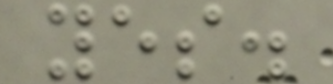yes.
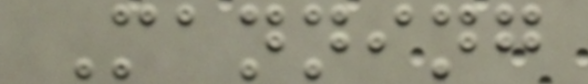Manning
